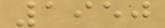1950
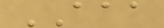AAA
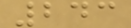243
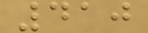410
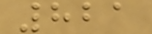821
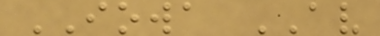IOWA AV
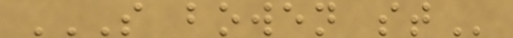S BOWEN ST
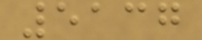5137
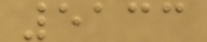5133
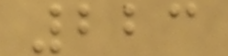223
